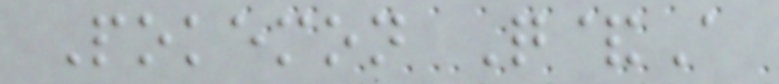Pokemon Q&A
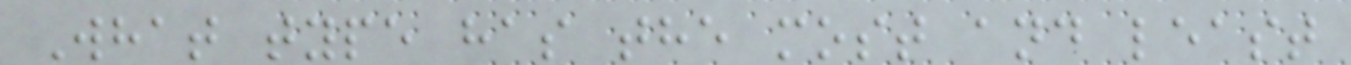What type has the most and least
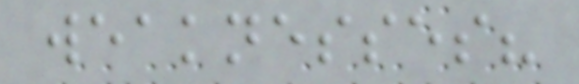weaknesses?
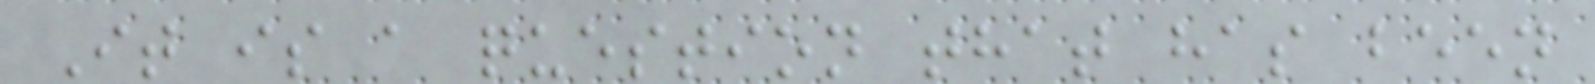It is a question that has been
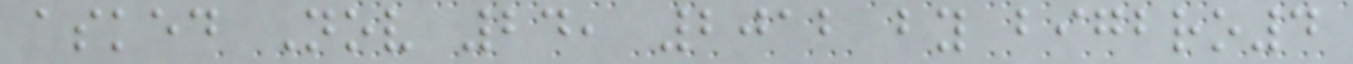asked Nov 24, 2012 by bigbro4
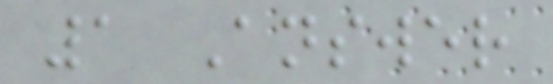1 Answer
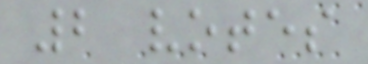2 votes
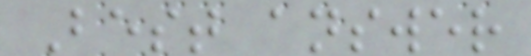Best answer
